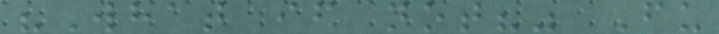"What if not?" Fu
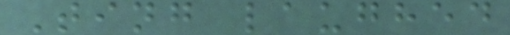Ting laughed
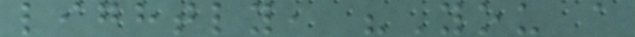lightly, "You a
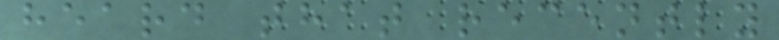heard that recently
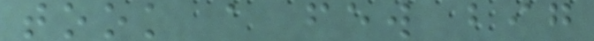took a few big
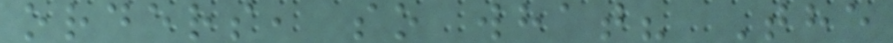orders, so what? The
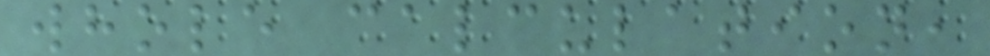whole calculation,
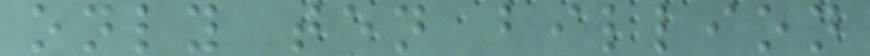only ten billion
